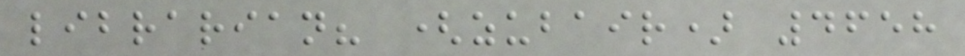librarian? (zubair) 4658
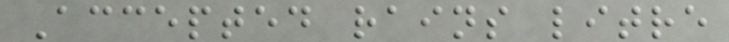Accepted rains litre
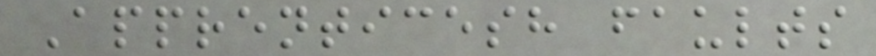Apprenticesh faults
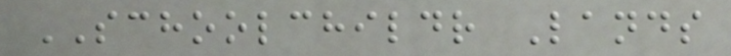SCHOOLCHILDR Lands
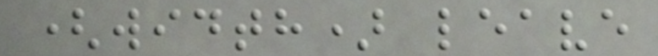(width) leave
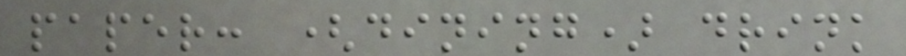paper: (dining) drink
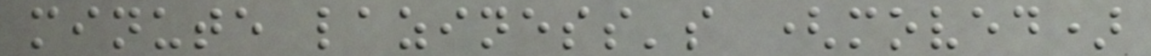minute laziness's (moved)
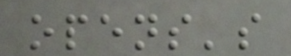opens's
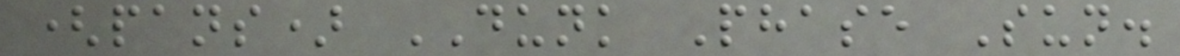(pans) DUNK Phase Sun.
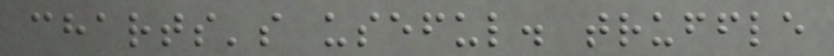charts's useful. truffle
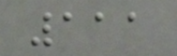111
